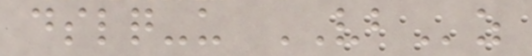dslq-u VBz
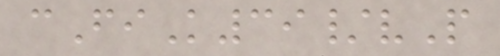cFiK39/vP
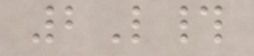2L#
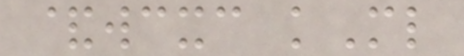&wcxc kMl
